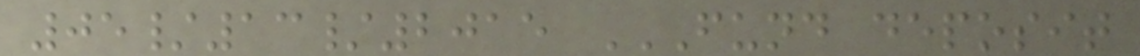05/13/2015 FUND DEPOSIT
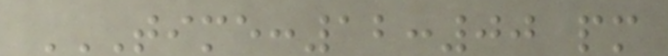TIME:12:00 PM
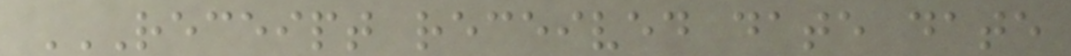RECEIPT RECEIVED DATE DATE
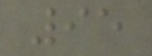95
